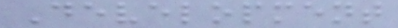Development
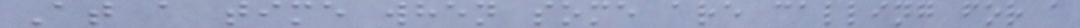At a time when some are calling for a
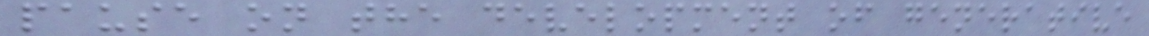pause on the development of generative
